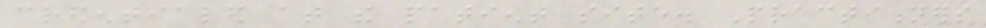credentialed at the patient site. Practitioners
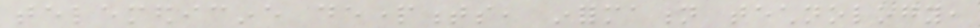telemedicine departments, information technology,
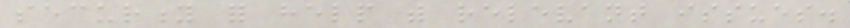security for help with relevant issues.
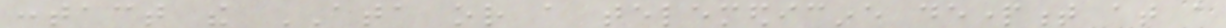contact the ATA or a telemedicine department at a
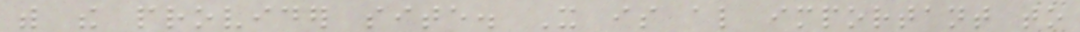with the provider site. It is also important to
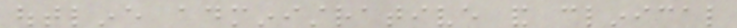outline administrative and clinical
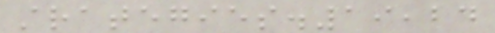strategies.19,24
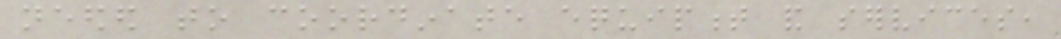needed to coordinate equipment and services,
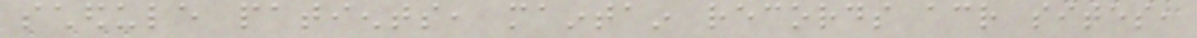schedule patients, maintain records across sites,
